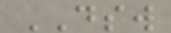DSW
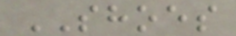SHOES
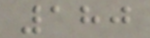180
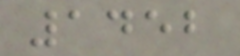1452
